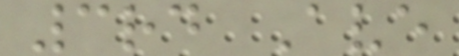3rd Ave
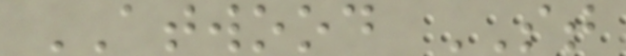ATWOOD ST
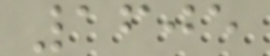1605
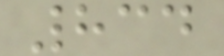834
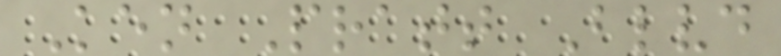Ken Pratt Blvd
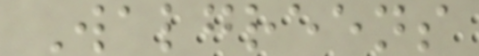Walgreens
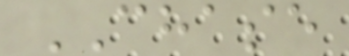CHASE
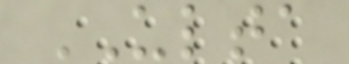ULTA
